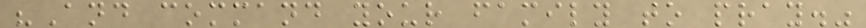"And command your family to pray."
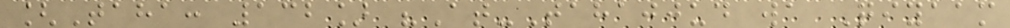[Taha: 132] "At-Tahajjud wa Qiyaam
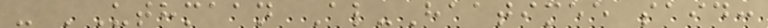- 'Uthmaan Al-Haatimee said:
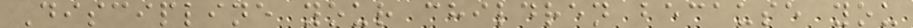Discipline your children because you
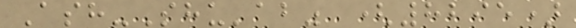Ash-Shu'ab" (8295)
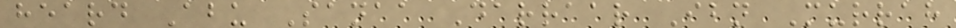heard Abu Sanaa Darraar Ibn Murrah
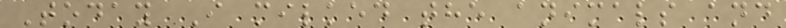Today I milked the animals and
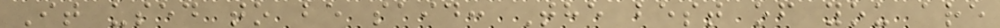It used to be said: The best of you are
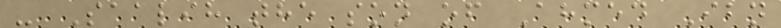- Saalih the son of Ahmed Ibn
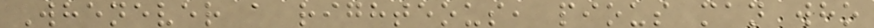Whenever a righteous, pious man who
